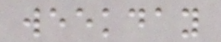weekday
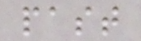past
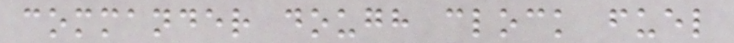commander dough clock fuel
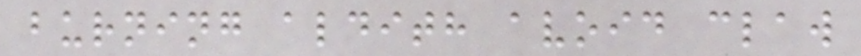burning aldith avoid claw
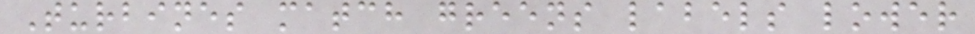Turbines match greens labels lower
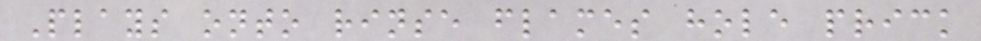Plays onto rinse flames hole prick
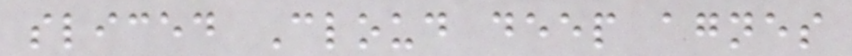sliced Cloud deep agnes
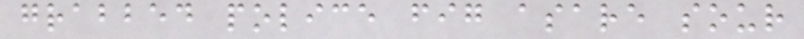grabbed police fig asare sour
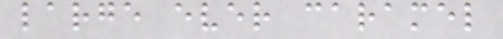large ever caramel
